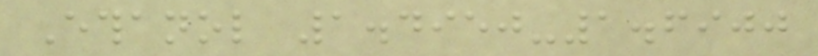Ethanol 1.4950-1.6900
